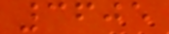3605
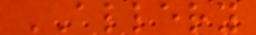ALLERY
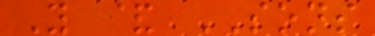Y & SONS
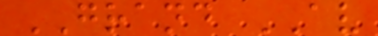GRAND AV
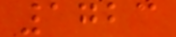1723
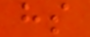hs
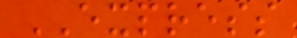EXPRESS
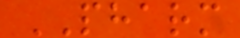PHARM
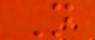N
